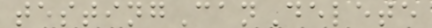testingCanDelete
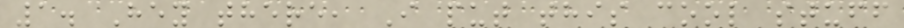1. Hey there, I put this cool stuff
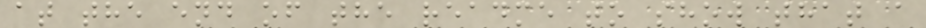at the end of the readme to show that a
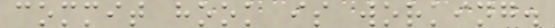commit hook is working.
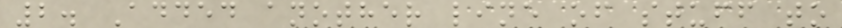2. Added another line of stuff to
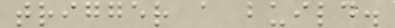trigger a build.
